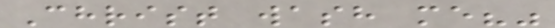Christ wash me?"
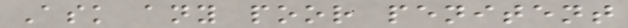Ask any poor penitent
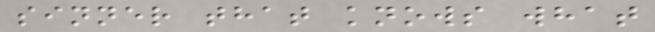sinner that knows what
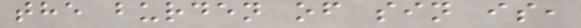the burden of sin is,
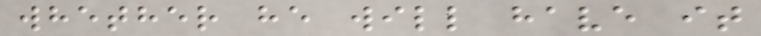whether he will have it
